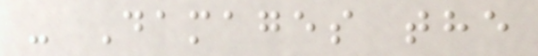- Damages the
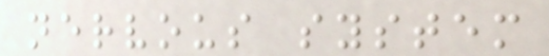nervous system
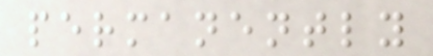permanently
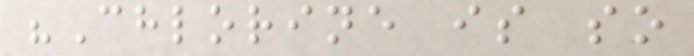"Chlorine is so
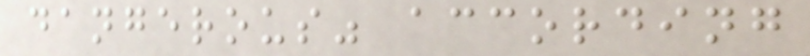dangerous" according
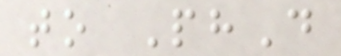to PhD
